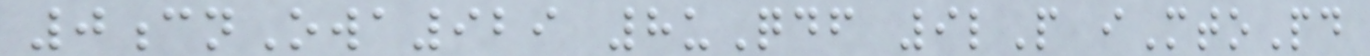0cnOwa929 8uQdf 9lP iMtoPd
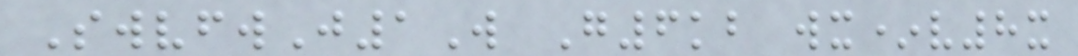SwvfwJ1W G6kb wx*v8x
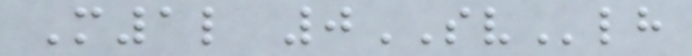M1l 0SVlh
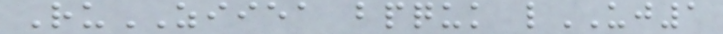RuZIIEA bpquk lUJ1
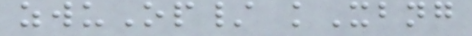zwuOp/ kXbng
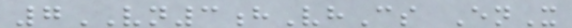7VN3hVhCs EnX
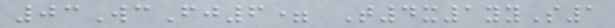03WcFj6= T4x1yyS1
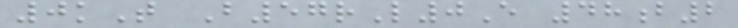0kT B57rL0E 48b2
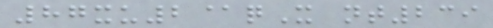87xu2@qX nt239
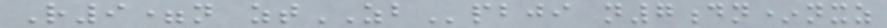R9=n ztZBpbji n7dn*nxz
